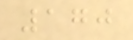170
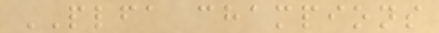PLFA champions
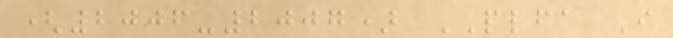(2006-2007) PLFA I
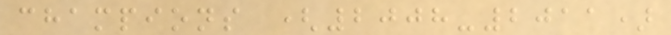champions (2008-2011)
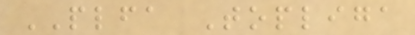PLFA Topliga
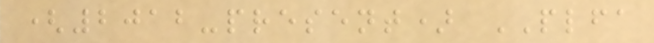(2012-present) PLFA
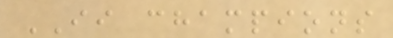II champions
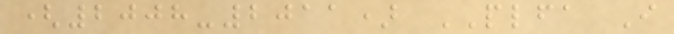(2008-2011) PLFA I
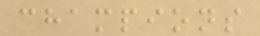champions
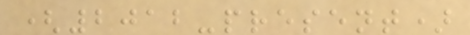(2012-present)
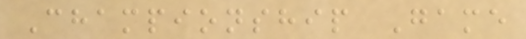Championship Game
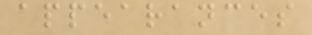appearances
